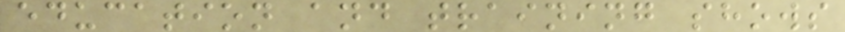education and training shows
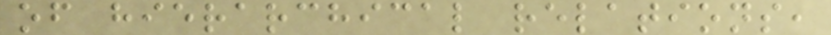of hierarchical relations,
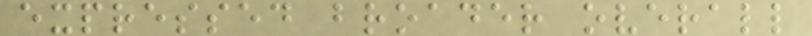expressed broader overall
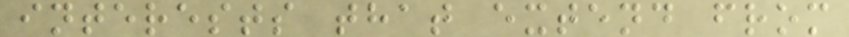interests that extend from
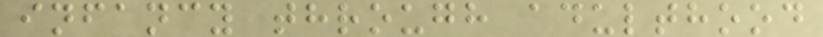infancy through adulthood
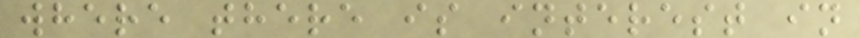where there is interest in
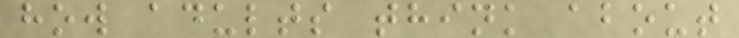how adults think about
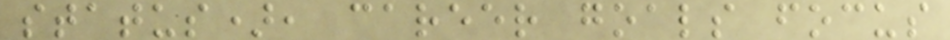status), career goals focus
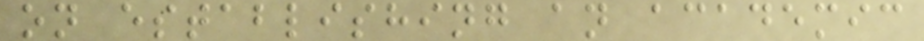on establishing an academic
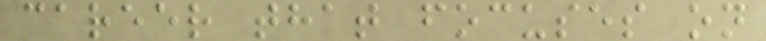career that focuses on
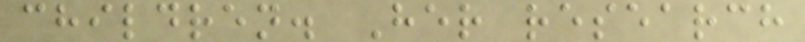children. Her research
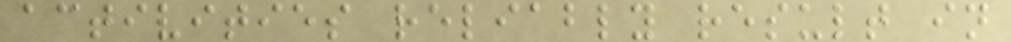activities reliably result in
